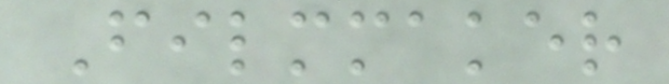Filmmaker
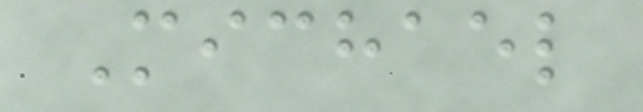Michael
